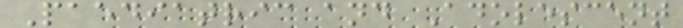Paediatric and Adolescent
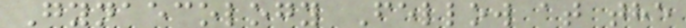Gynaecology Fellow at the
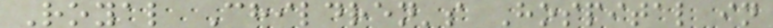Royal Children's Hospital in
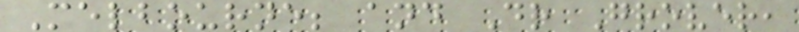Melbourne; and Dr Grover,
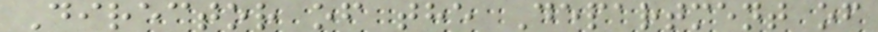Director of the Department of
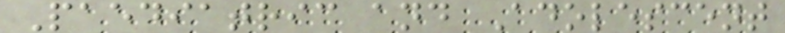Paediatric and Adolescent
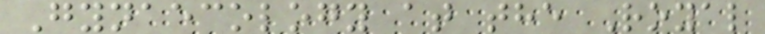Gynaecology at the Royal
